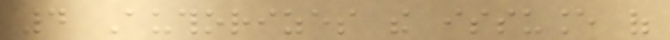4 Authorizes the issuance of
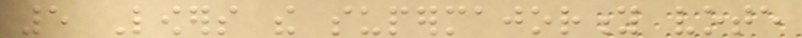5 Lowers the supermajority vote
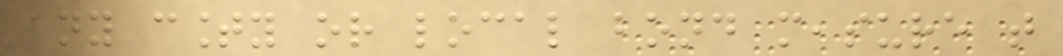any county or local bond measure that
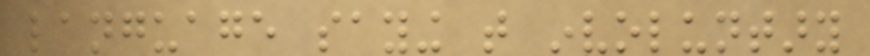language saying that involuntary
